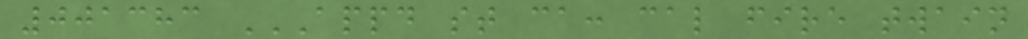001383 APPD ST CA: CAL FIRE TWAIN
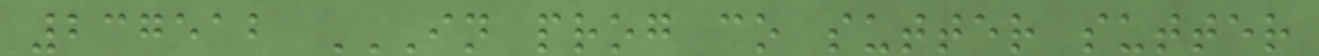237512 IN PROG CO SUTTER SUTTER
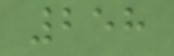258
